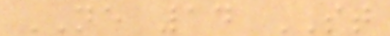NE 14 ST
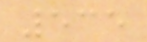535
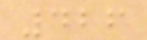426
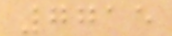7715
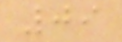09
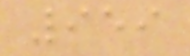959
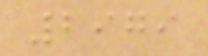2979
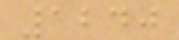1240
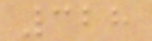328
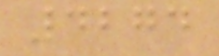4274
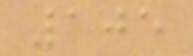105
